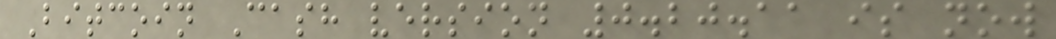Bitcoin Cash version 0.20.11 is now
